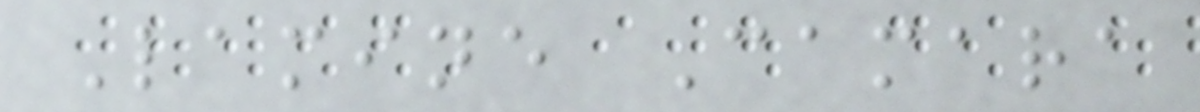Lamine Camara
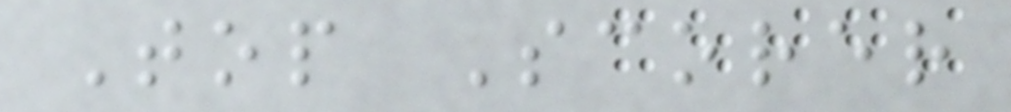Top Scorer
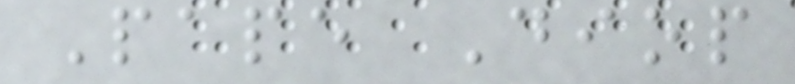Pape Diop
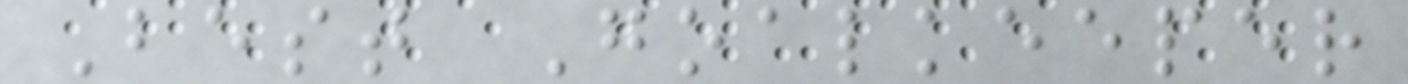Best Goalkeeper
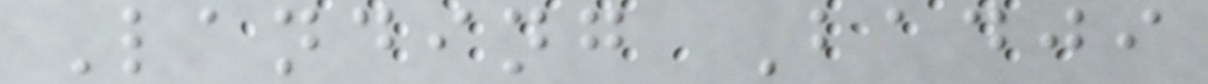Landing Badji
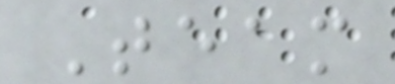Team
